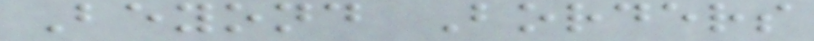Beyond Borders
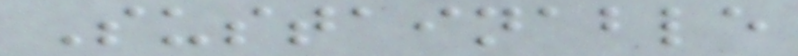Sustainable
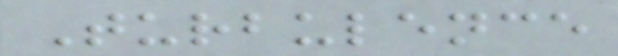Turbulence
